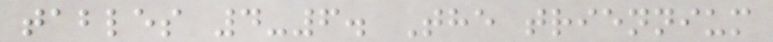tables 4-6. The triennium
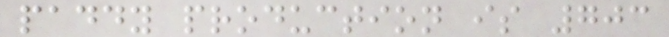paddy production is 703
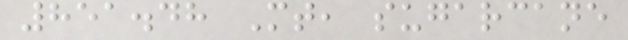851.48 Mt, sugarcane
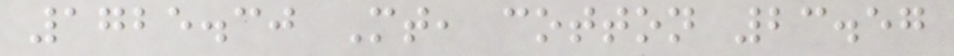1725.30 Mt, cotton 23.57
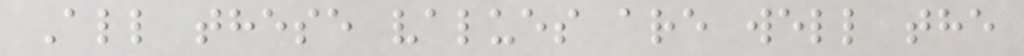All these values are well the
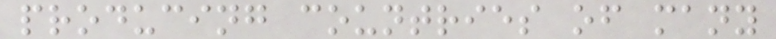producing countries of many
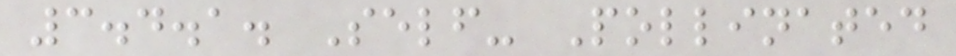3.4.1. Self- Pollinated
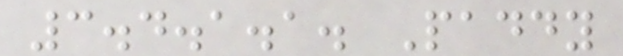3.4.1.1. Paddy
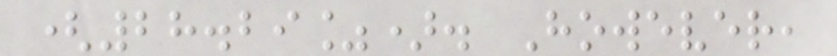(28.29%). However,
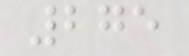275
